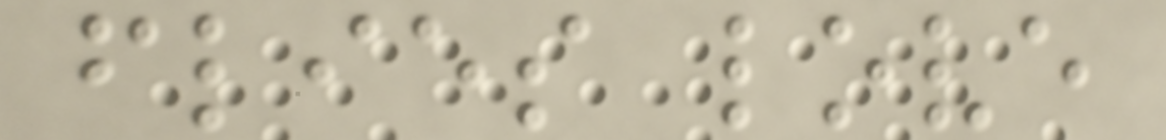flies love
